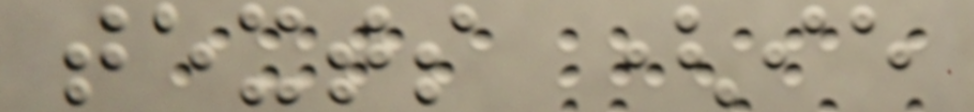texts (ie
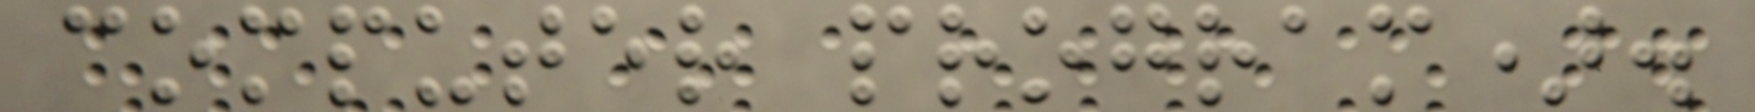computer program).
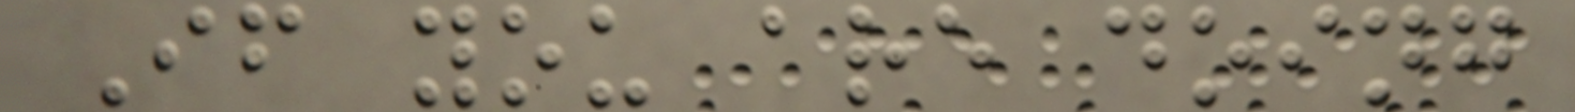If you are doing
